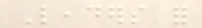Leaders for
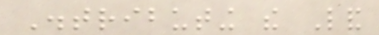Distributing the Land
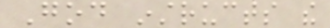God instructs the
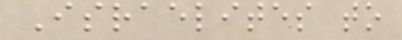Israelites to
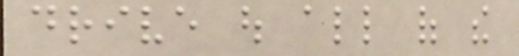drive out all of the
